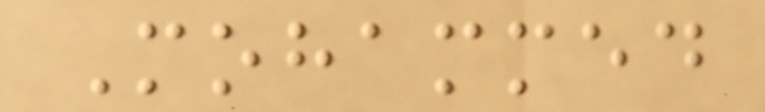Mohammed
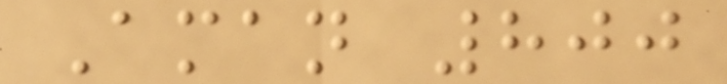Aman 800
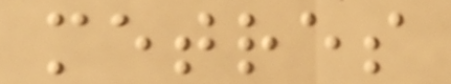metres
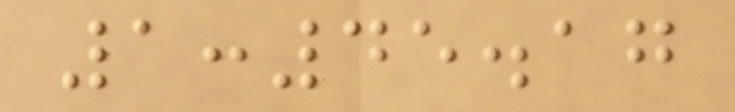1:45.17
